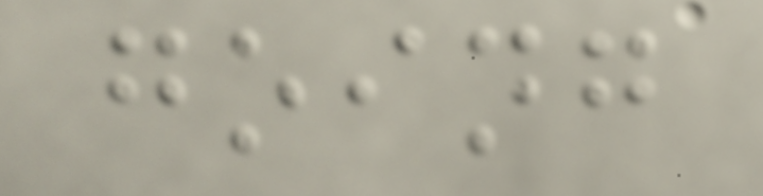going
